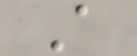A
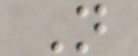N
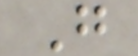G
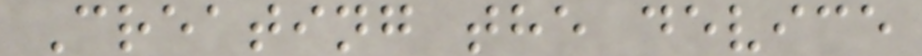Creating the device
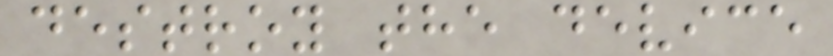destroy the device
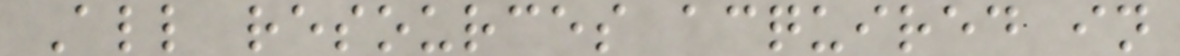All resources acquired in
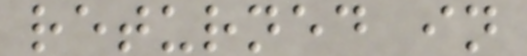returned in
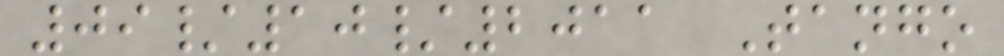09/10/2011 Tango
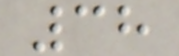38
